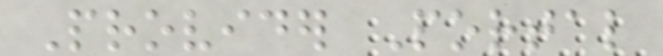Provider Portal
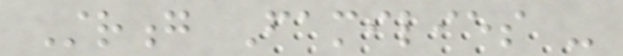Strong Families -
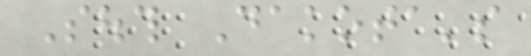South Dakota's
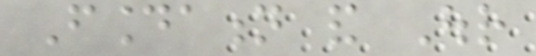Foundation and Our
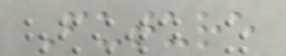Future
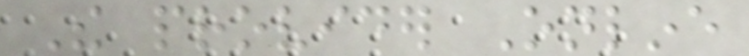The provider Online
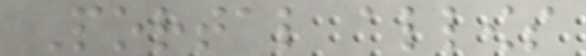Portal allows
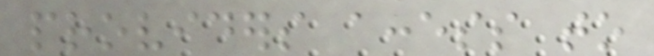providers access to
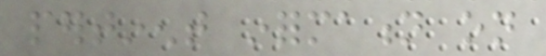pertinent information on
